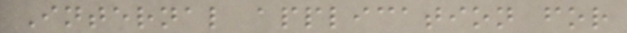Internal application for
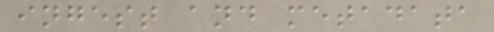ingest and metadata
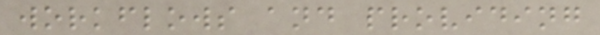workflows and providing
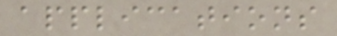applications
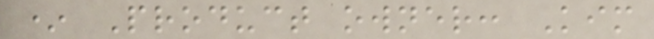* Product owner: Kim
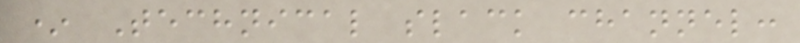* Technical slack channel:
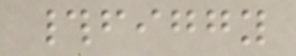#figgy
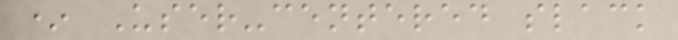* User-centered slack
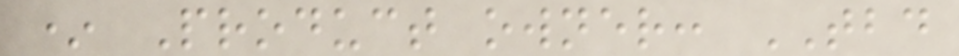* Product owner: TBD
